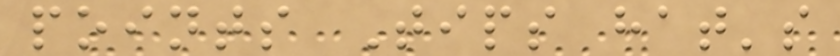points Tips hat's
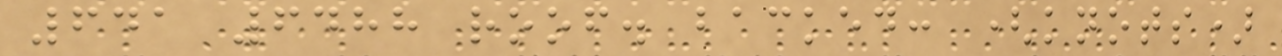641 6488 roof. backed: (knots)
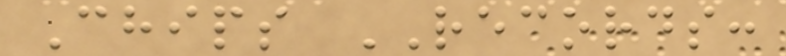Chips RECORDS:
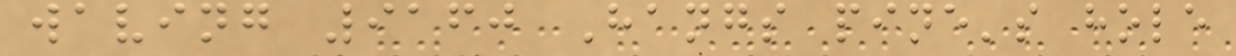waving 9160 Hangs pine's hole
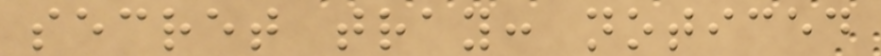secret tray: noticed
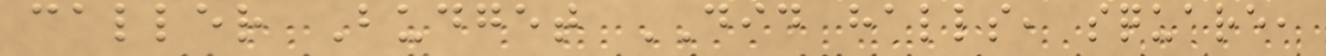caller Budget DID halls, square,
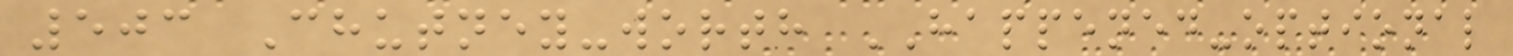503 Chutney-worth HAPPENED-optional
